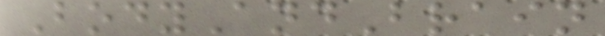BodyAndBrain
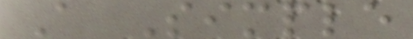A Simple
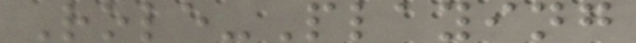Role-Playing
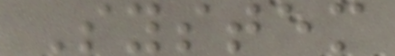System
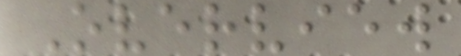Overview
